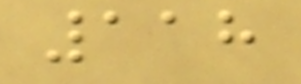118
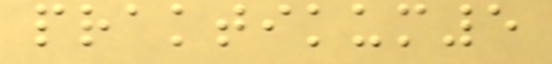praktikum5
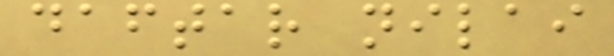daftar nilai
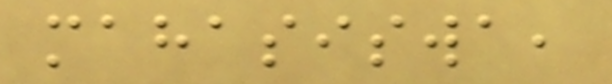mahasiswa,
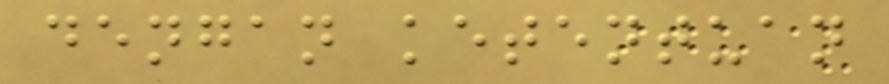dengan ketentuan
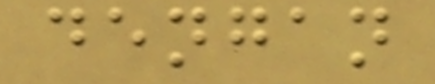dengan
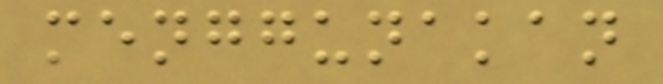menggunakan
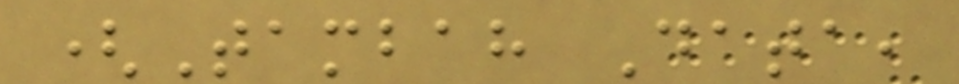(Tambah Data,
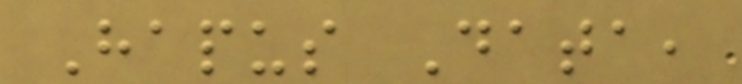Hapus Data,
